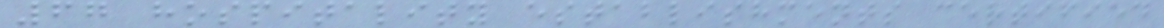67 hospitality establishments certified
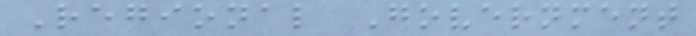Regional Government
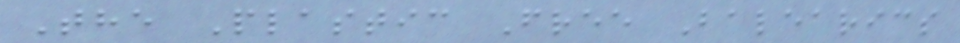The Plastic Free Balearics
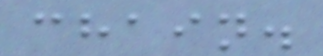chain.
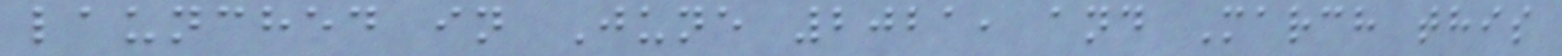launched in June 2021, and March this
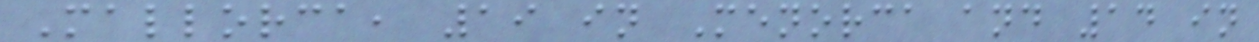Mallorca, 19 in Menorca and 14 in
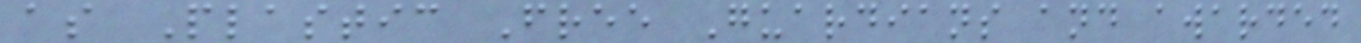as Plastic Free Guardians and awarded
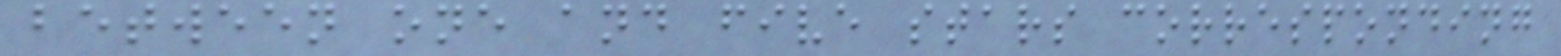between one and five stars corresponding
